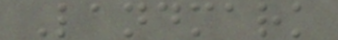Landmark
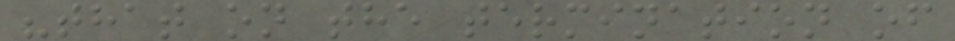"that on the termination of
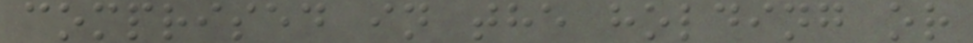comprised in the holding or
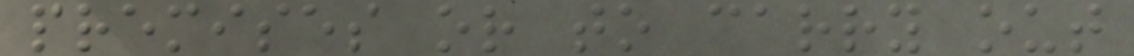premises or to carry out
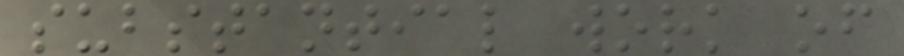substantial work of
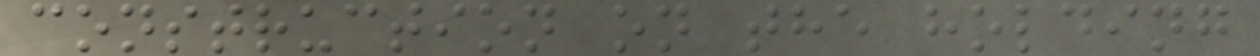construction on the holding
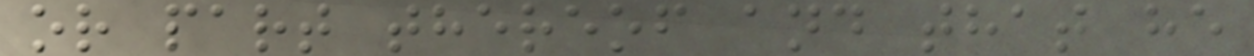or part thereof and that he
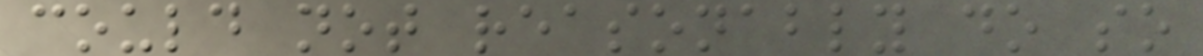could not reasonably do so
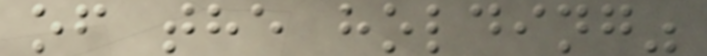of the holding"
